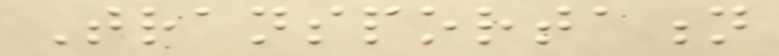Transportation
